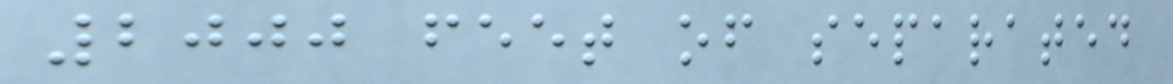2000 feet of separated
